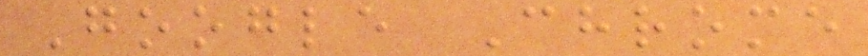Google Chrome
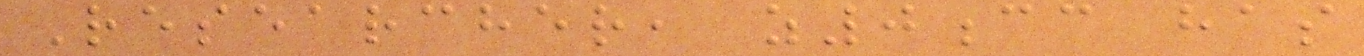Researcher, z0cc has
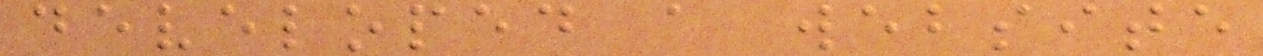developed a website
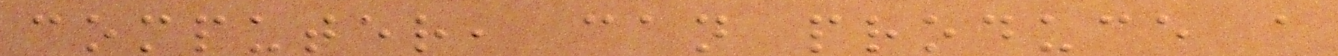computer, can produce a
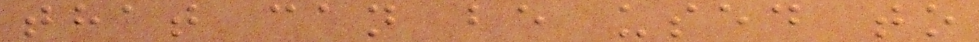that can be used to
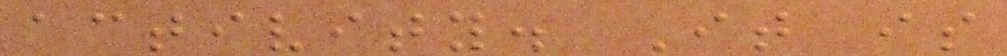activity. It is
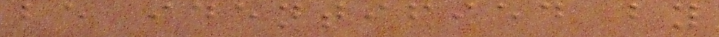be identified by
